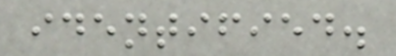identified.
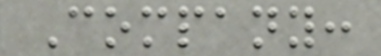Company:
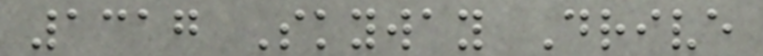1317 Skyway Drive
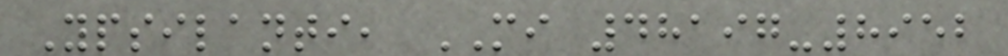Ypsilanti, MI 48197-8952
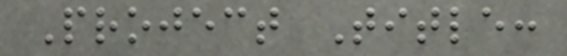Project Title:
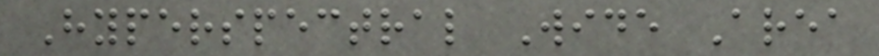Hyperspectral Wide Area
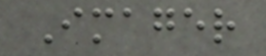Imager
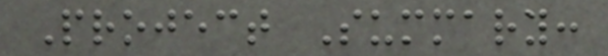Project Summary:
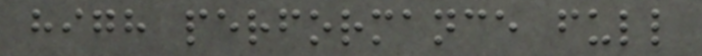high performance full
